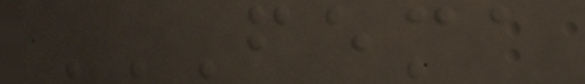FEMA
